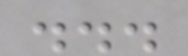...
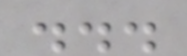...
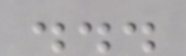...
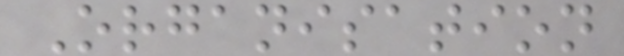Organisation
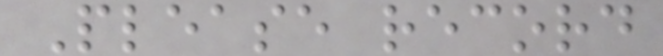Please record
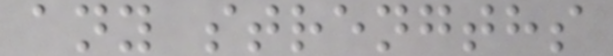any strengths
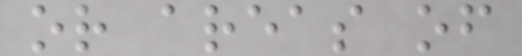or areas of
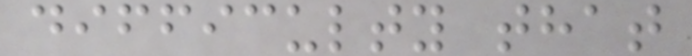difficulty that
